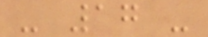- 17 -
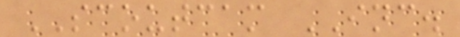SCOUTCAM INC.
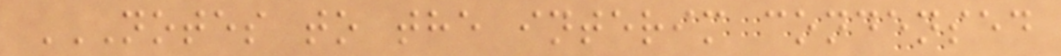NOTES TO THE INTERIM CONDENSED
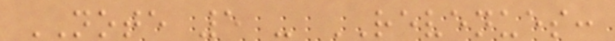NOTE 5 - REVENUES:
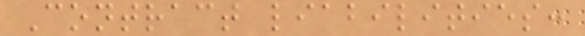Contract liabilities:
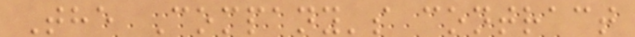The Company's contract
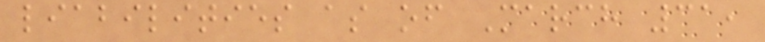liabilities as of March 31,
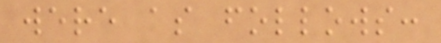were as follows:
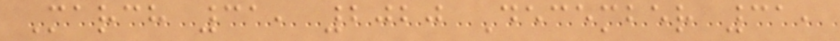March 31, 2020 December 31,
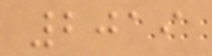2019
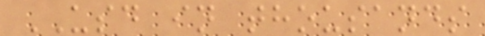USD in thousands
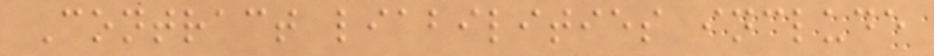Contract liabilities include
